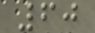60
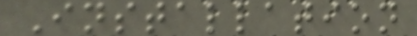Installation
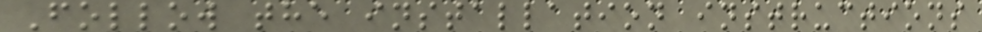Follow the installation instructions
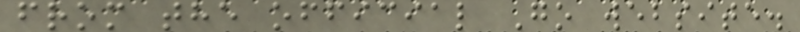from the official Go website.
